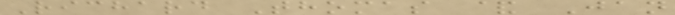Richard Thomas & Jan
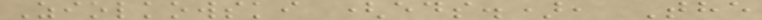Ziolkowski (eds.), The
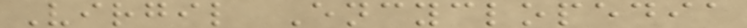Virgil Encyclopedia
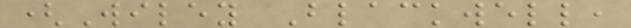(Wiley Blackwell,
